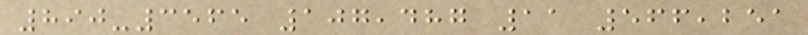890-3565 107,487 11 566,251
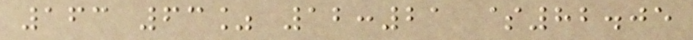163 63% 12:21 $82.05
